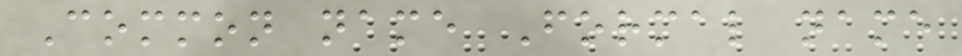Common name Formal name
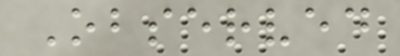Observed
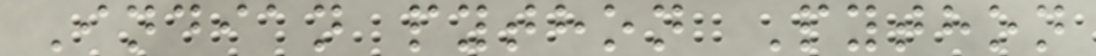Indian python Python
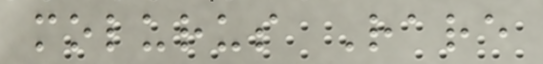molurus Rare
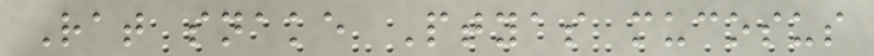Rat snake Ptyas mucosus
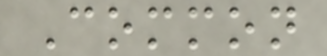Common
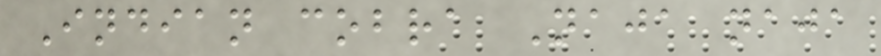Indian cobra Naja naja
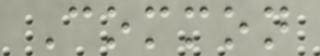Common
